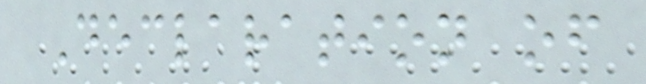Declaration of
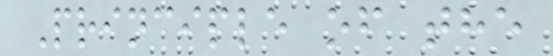Principle of the
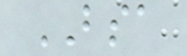BSA
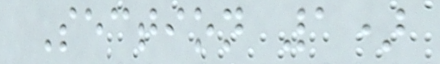Section 1)
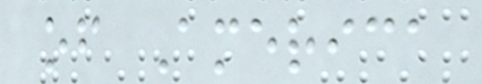of America
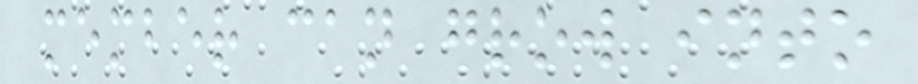member can grow into
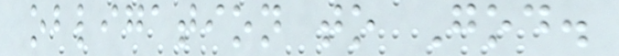obligation to God.
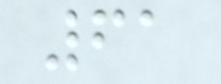61
